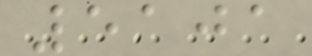5101
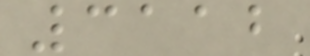3112
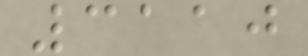3110
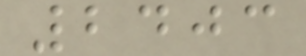2403
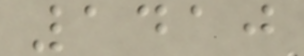1410
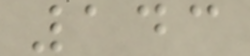143
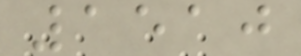1510
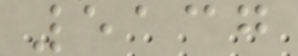5137
